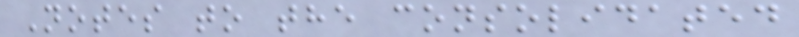Notes to the consolidated
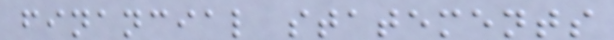financial statements
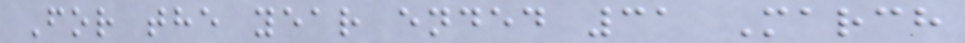For the year ended 31 March
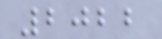2022
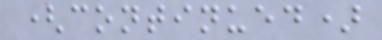(continued)
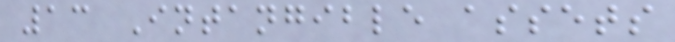13 Intangible assets
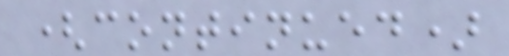(continued)
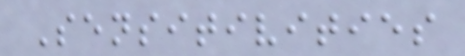Sensitivities
